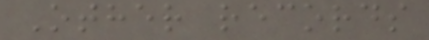Other records
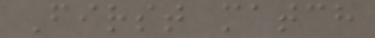First match
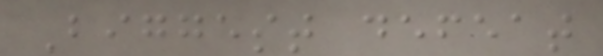Biggest defeat
